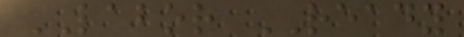LABOR READY
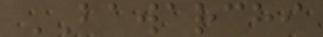BAWARCHI
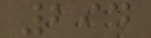294
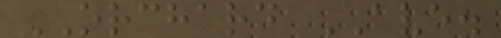ORCHARD AVE.
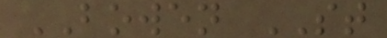BOWEN ST
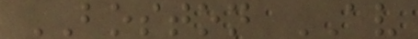BOSTON AV
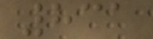831
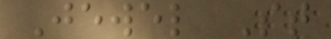Jewel St
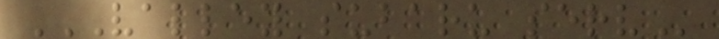VALLEY SUBARU SERV
